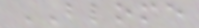BLOME
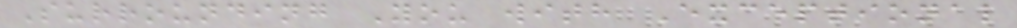Surrounding You with Exceptional
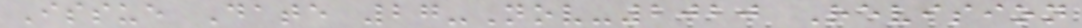Issue Date 27-Nov-2020 Revision
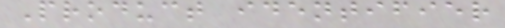Product identifier
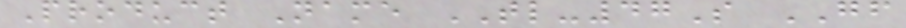Product Name TL-47S GF
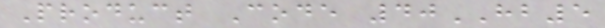Product Code 40HB5
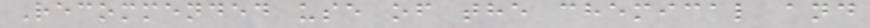Recommended use of the chemical and
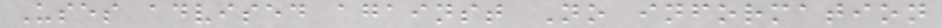Uses advised against No information
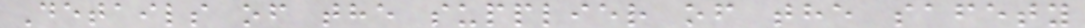Details of the supplier of the safety
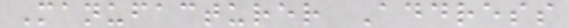Manufacturer Address
